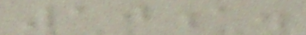10a.
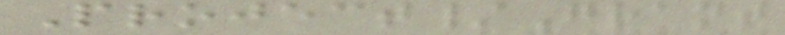Project/Grant
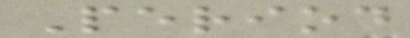Period
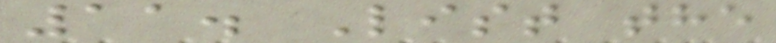11. List the
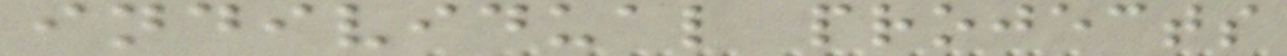individual projects
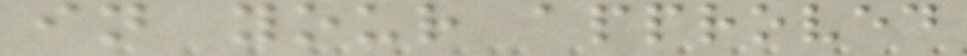in your approved
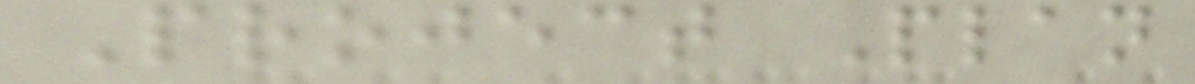Project Plan
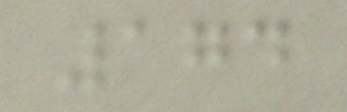174
